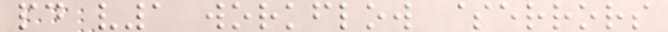pd v1 workflow $errors
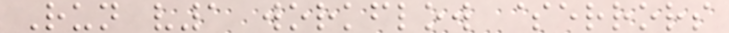Run v1 workflow $errors
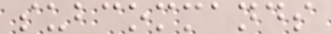subcommands
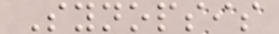Synopsis
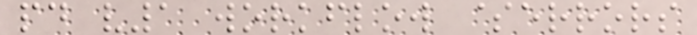pd v1 workflow $errors
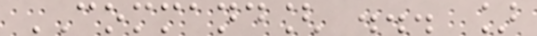COMMAND[ ... ]
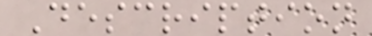Description
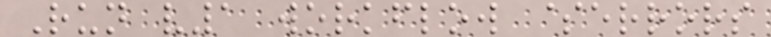Run v1 workflow $errors
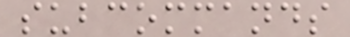subcommands
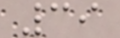39
